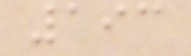193
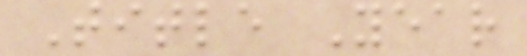Title Year
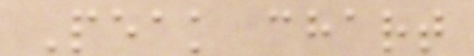Peak chart
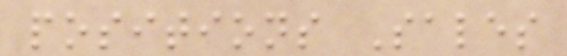positions Sales
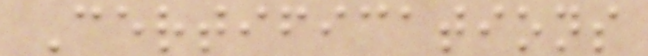Certifications
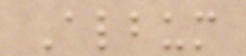Album
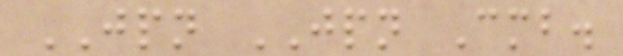JPN JPN Cmb.
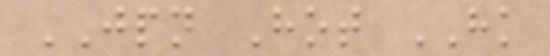JPN Hot HK
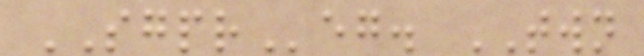SGPReg. TWN
